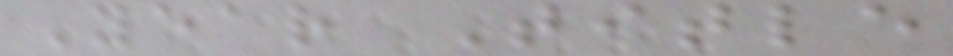Year Title
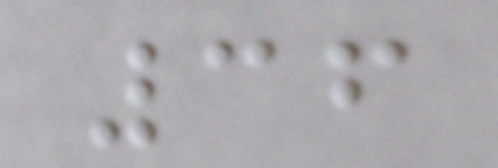36
